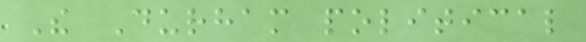The Durham political
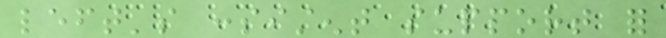left's consistent support for
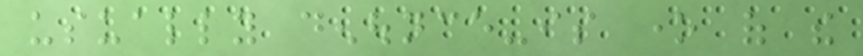usually denounce-is one of the
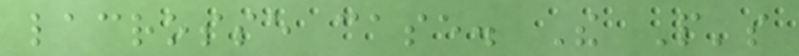lacrosse case. The People's
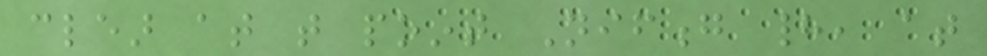clear at that point Nifong had, at
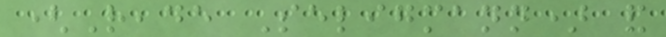(Reade Seligmann) and
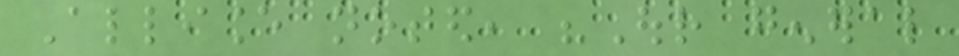Alliance noted, "Our general
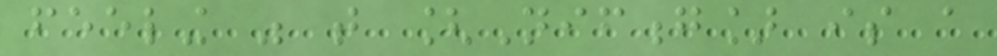feeling was that [Nifong] is a
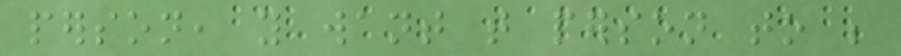person, you want that person to be
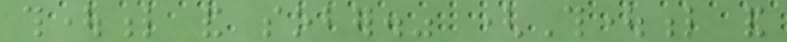thoughtful and sober." (Thoughtful and
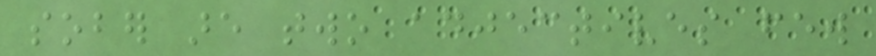sober are two adjectives few
